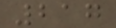217
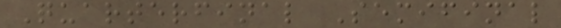Quarterfinal Semifinal
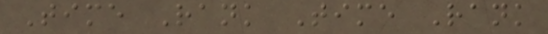Time Rank Time Rank
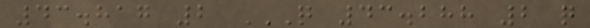43.817 2 Q 43.288 2 Q
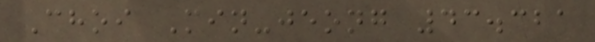Choi Min-jeong 43.321
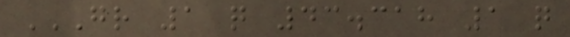GR 1 Q 43.318 1 Q
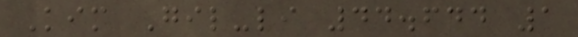Kim Gil-li 44.644 1
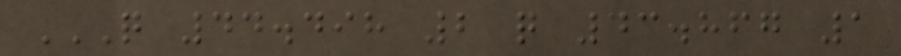Q 44.498 2 Q 43.867 1
